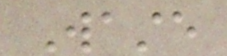Waste
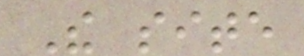The site
